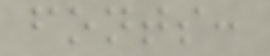fonts:
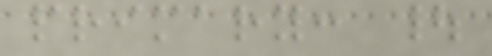primary: |
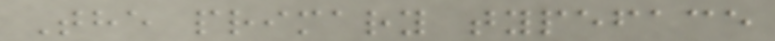The primary typeface
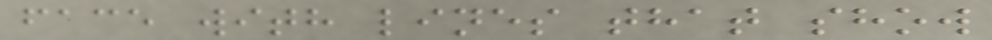face with lines that show
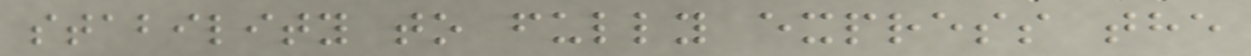stability to fully express the
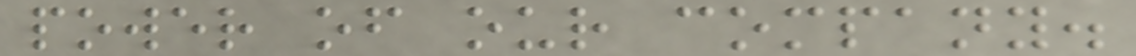power of our company.
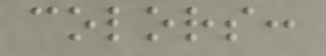colors:
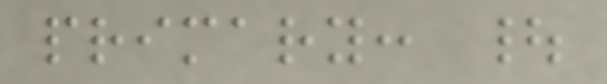primary: |
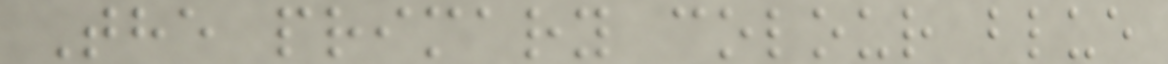The primary colour blue
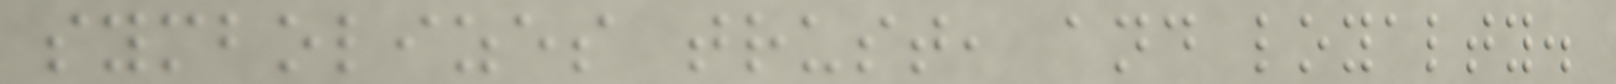symbolizes trust, and loyalty.
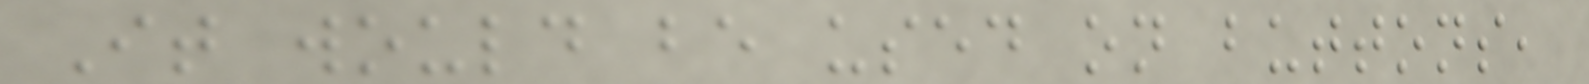It would be used on buttons,
